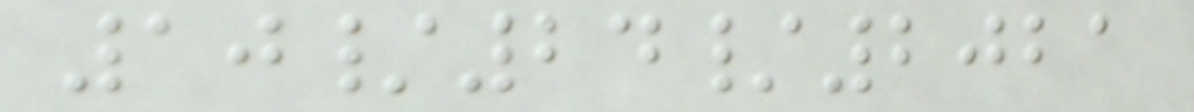10/24/2021
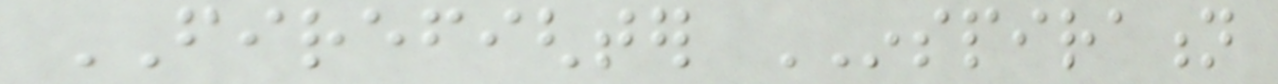FIREFIGHTER INSPIRATION
